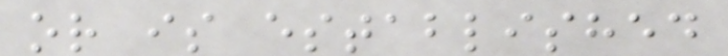or is established
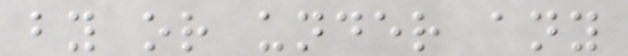by or under any
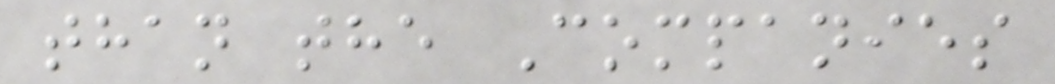than the Companies
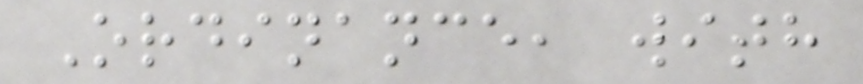Ordinance, with
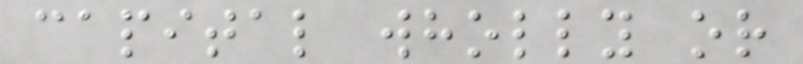capital wholly or
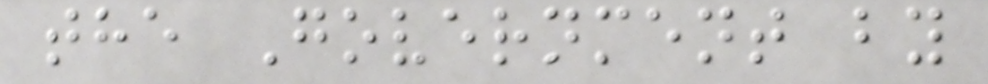the Government by
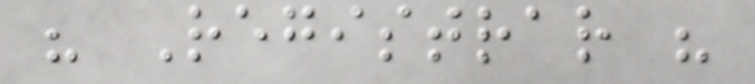" Registrar "
